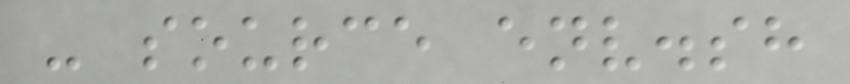- source env.sh
